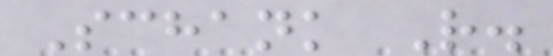Schank R.
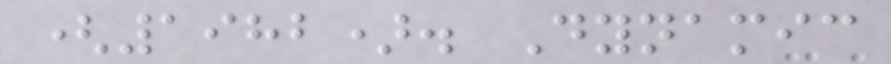(1982). Dynamic
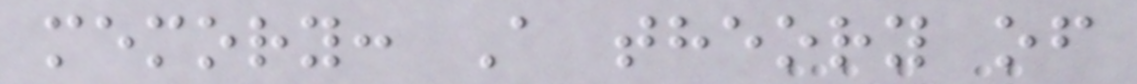memory: A theory of
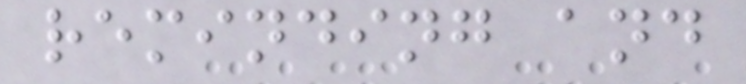reminding and
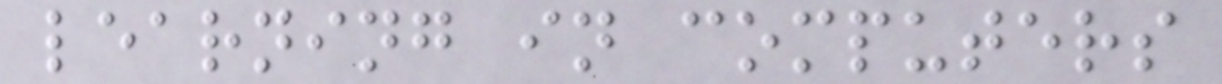learning in computers
